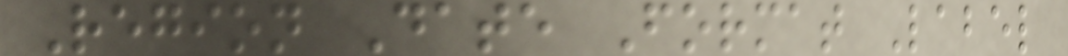Region Date Format Label
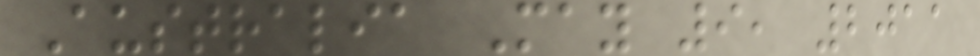Australia May 9, 2011
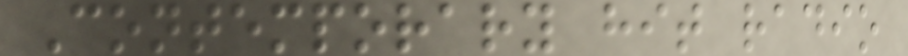Contemporary hit radio
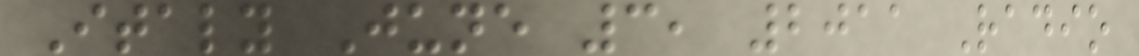Italy June 3, 2011 Radio
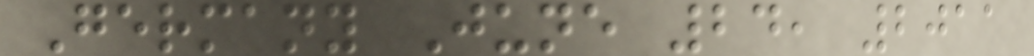Germany June 24, 2011
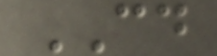CD
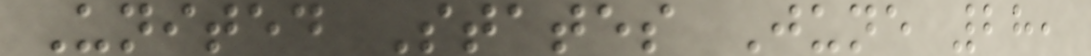United States June 28,
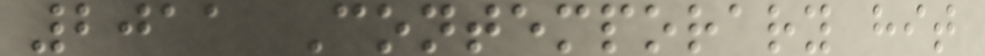2011 Contemporary hit
